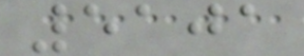5101
